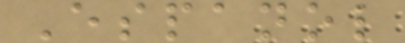Espanol
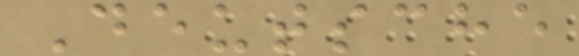Deutsche
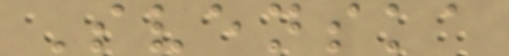Svenska
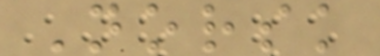Norsk
